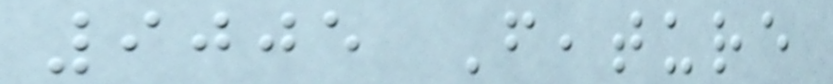9005 Feature
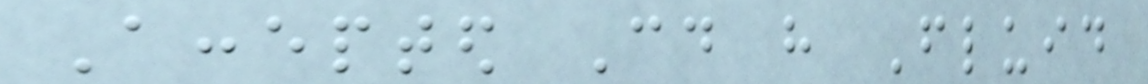Accepted Could have Fluid
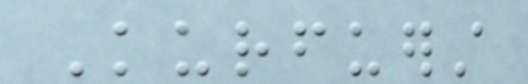Kurfuerst
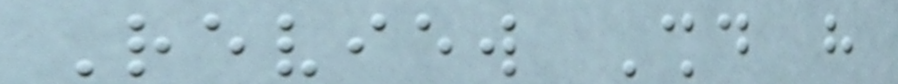Review Should have
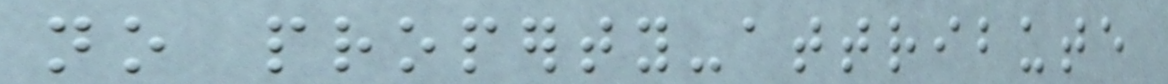no property-attribute
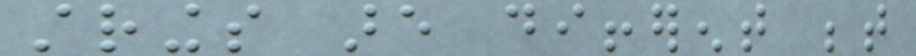strings are different between
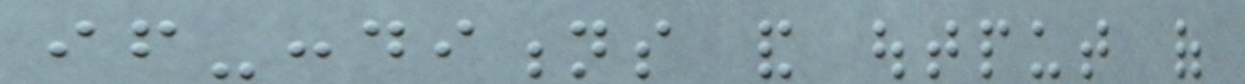if-conditions and output of
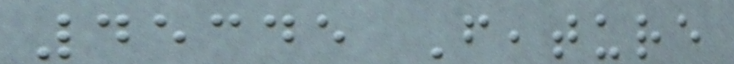45345 Feature
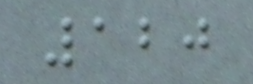120
